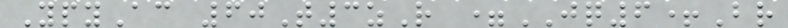YpyAc 60T3zR =JQ6+Br
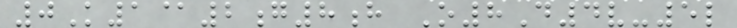0K1@2g8h O8D4v-5l
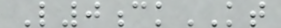L0ckKT
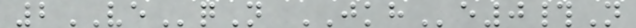2VEqN JKHe0#N
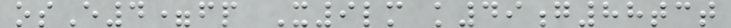osE4=fp X9lm k49g88tct
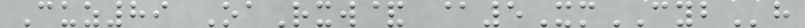Cuz89 OaRxw& @5XmCYBh
